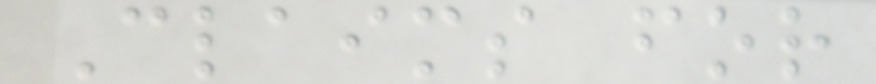Claims for
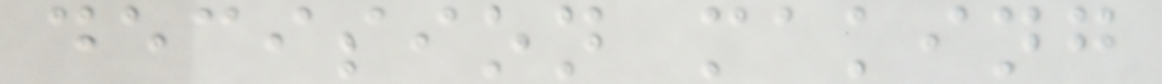decision making
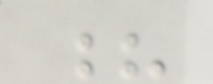?
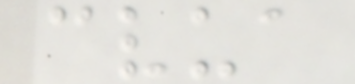cvua
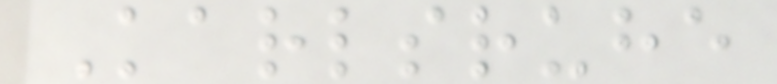Karlsruhe
